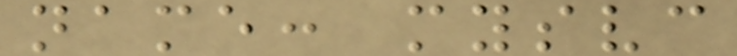name: mysvc
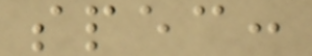spec:
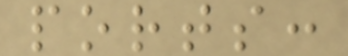ports:
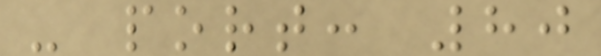- port: 80
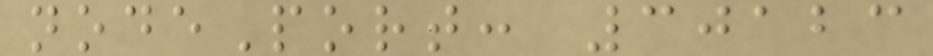nodePort: 30123
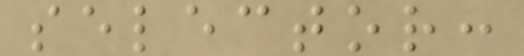selector:
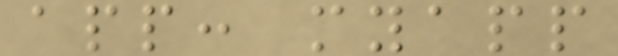app: myapp
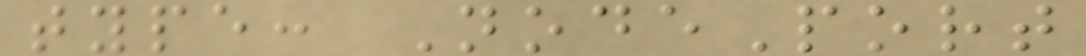type: NodePort
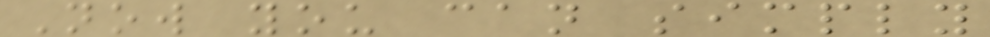Now you can simply
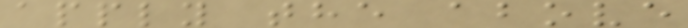apply the above
